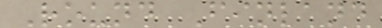Round Finland
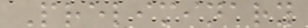Preliminary
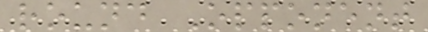round Opponent
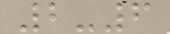2-6
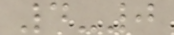4-0
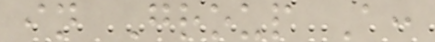in Group A:
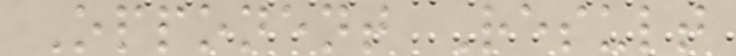Opponent Result
